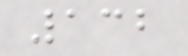132
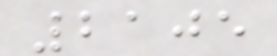2105
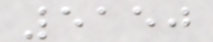5150
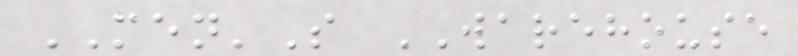MEN'S WAREHOUSE
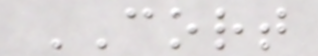CORT
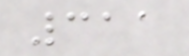311
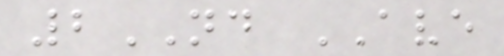2ND AVE
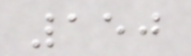150
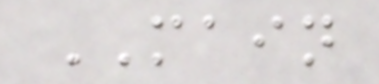MAIN
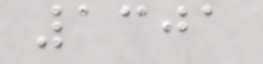1301
